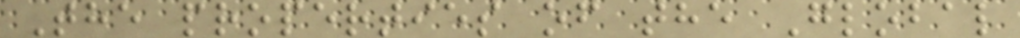The properties of the Global
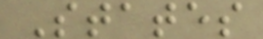States
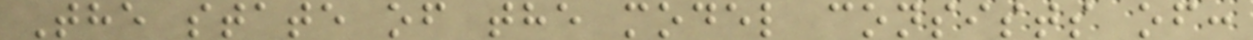The state of the model consists of:
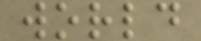world
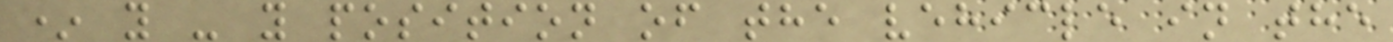* y - y position of the vehicle in the
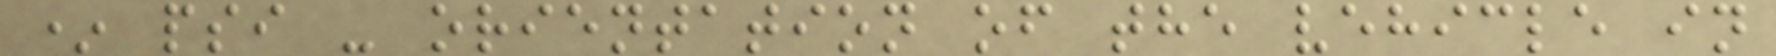* psi - orientation of the vehicle in
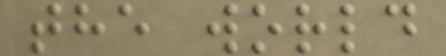the world
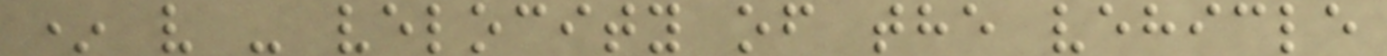* v - velocity of the vehicle
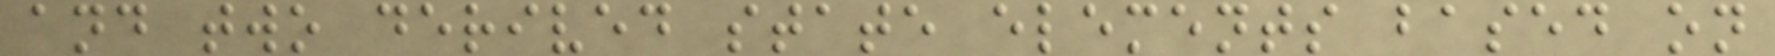and two derived state elements based on
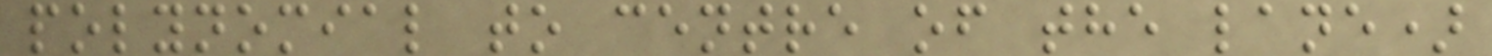polynomial to centre of the lane)
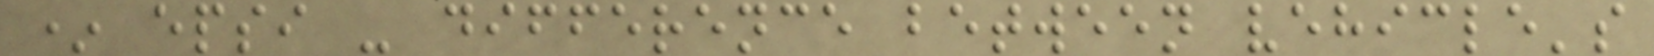* epsi - difference between vehicle's
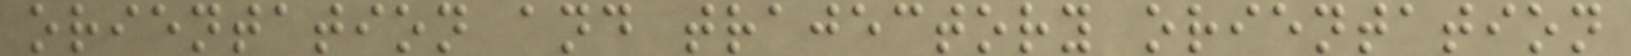orientation and trajectory orientation
